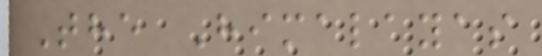The Himalayas
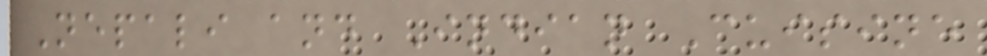Nepali and Indian Cuisine
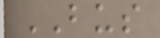BUS
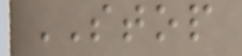STOP
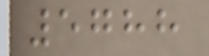5788
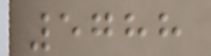5788
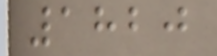1820
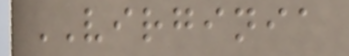VIRGINIA
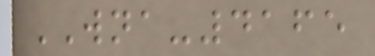WNA-4165
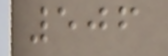506
